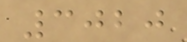3020
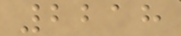2218
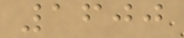1600
